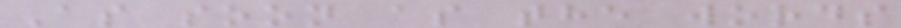As soon as the words
